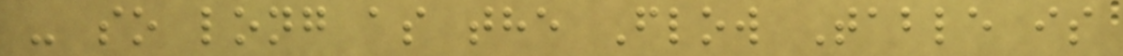- so long as the Flow Table is
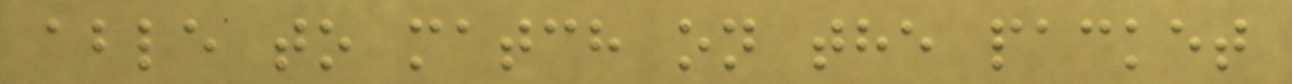able to match on the packet
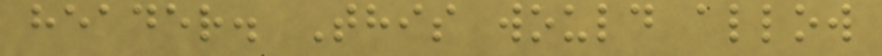header. This would allow
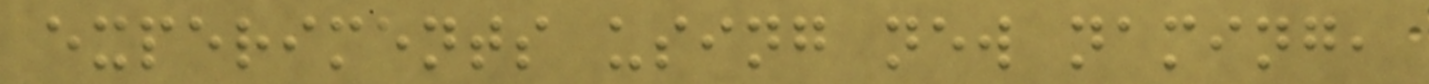experiments using new naming,
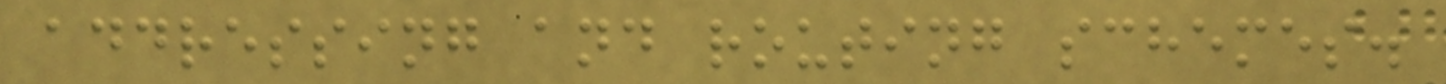addressing and routing schemes.
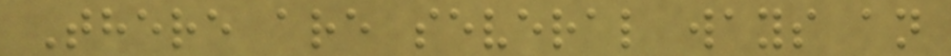There are several ways an
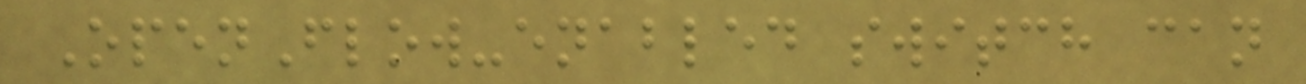OpenFlow-enabled switch can
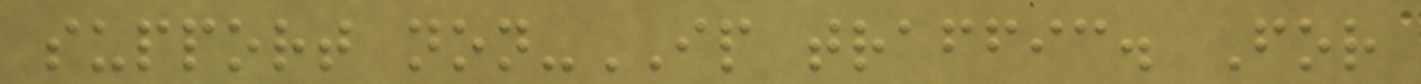support non-IP traffic. For
